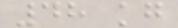48 kg
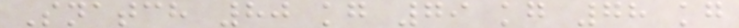Snatch 80 kg 79 kg 78 kg
